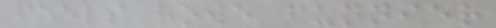feels rowe funnier
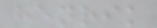henrik
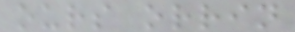ours orrin
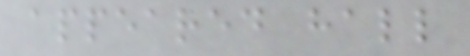appeared hall
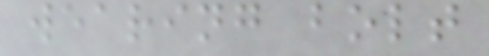wearing bolt
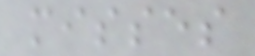misses
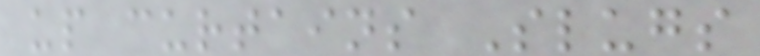up curtains Slugs
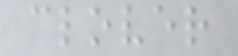clover
